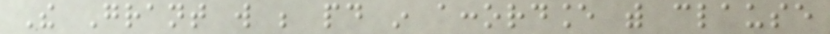The Grant will be paid in accordance with clause
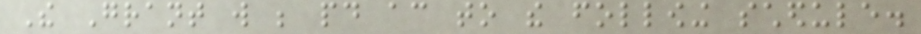The Grant will be paid according to the following schedule.
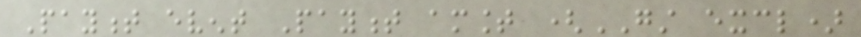Payment event Payment amount (GST excl)
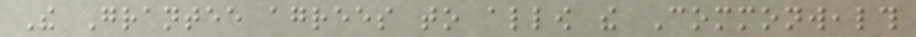The Grantee agrees to allow the Commonwealth
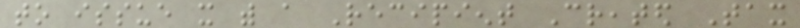to issue it with a Recipient Created Tax
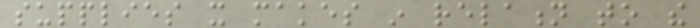supplies it makes in relation to the
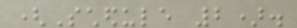(Schedule 2).
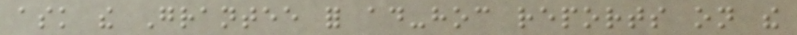ask the Grantee for ad-hoc reports on the
